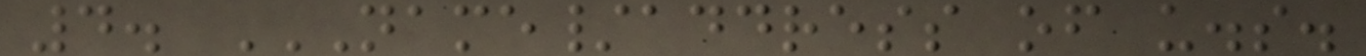4. NAME/ADDRESS OF U.S.
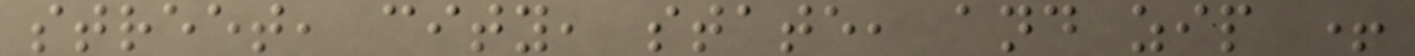street, city, state, and zip +
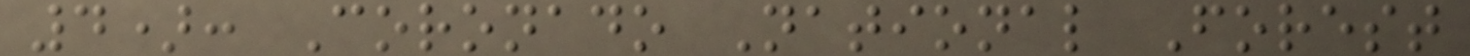4): Coronado National Forest
